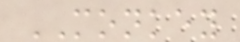MONKEY
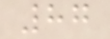87
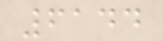6144
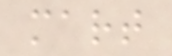mart
